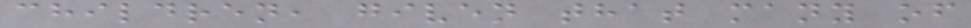children, given that many of
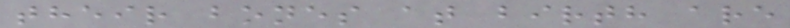their bones at birth are
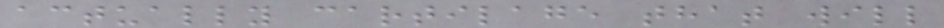actually cartilage that will
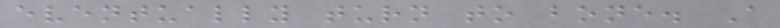eventually turn to bone. A
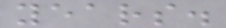years.
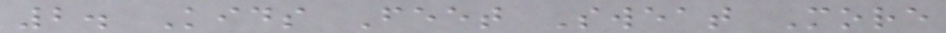2. Kids Feet Sweat More
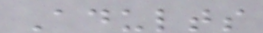Adults
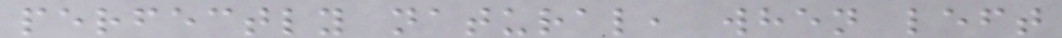perfectly natural, when left
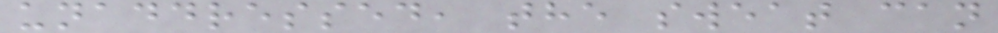unaddressed, the sweat can
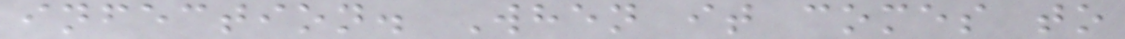infection. When it comes to
